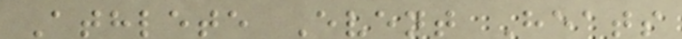Athlete Event Heats
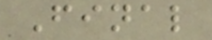Final
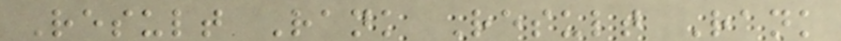Result Rank Result Rank
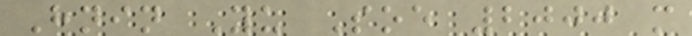Hnin Yu Soe 2000 m
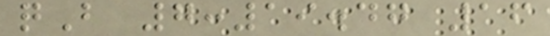qB 7:19.47 16
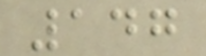147
